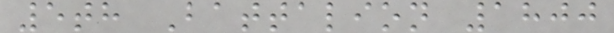5th Battalion 1800
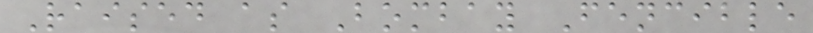Raised as Bombay Fencible
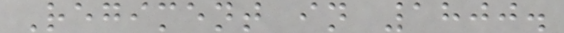Regiment in 1800.
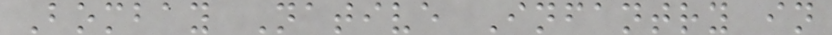Bombay Native Infantry in
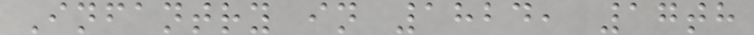Infantry in 1824, 17th
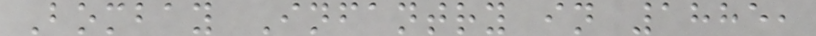Bombay Infantry in 1885,
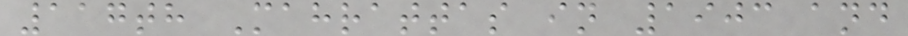117th Mahrattas in 1903 and
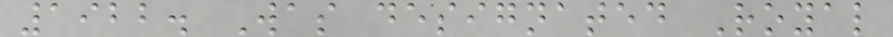1922. Was designated Royal
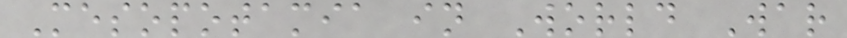Mesopotamia in World War
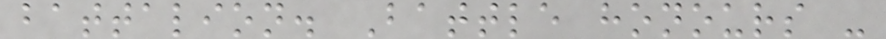battalion. Battle honours -
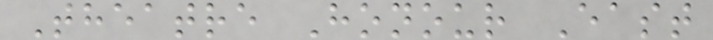Theatre Honour East
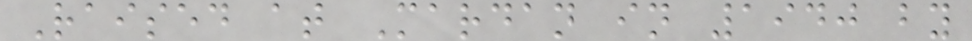Raised at Mardan in 1940 by
